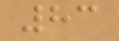83
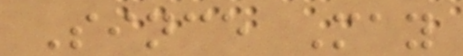Since May
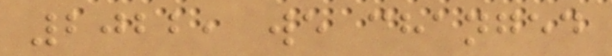2022, we changed
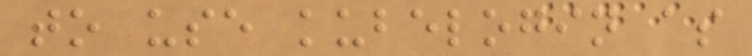to use kubelogin as
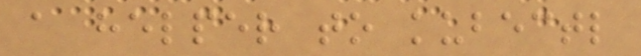a helper to kubectl
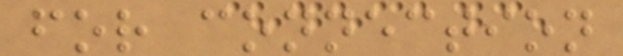for connection
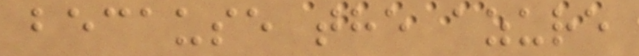because the azure
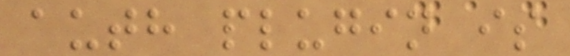auth plugin is
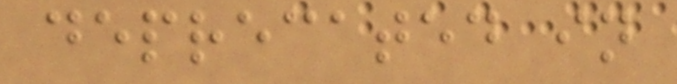deprecated in
